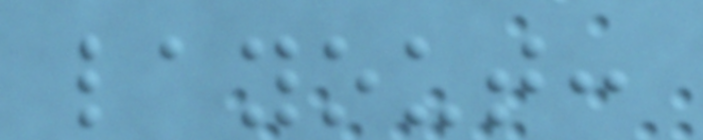layout:
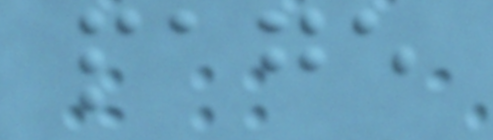page
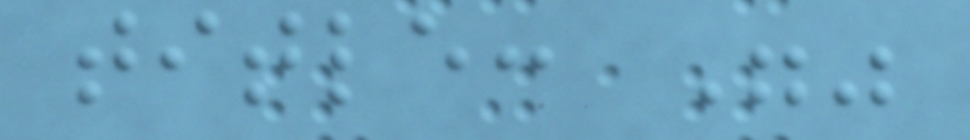title: ""
